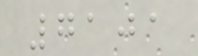7101
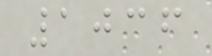1036
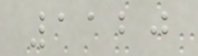1120
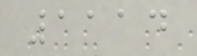1114
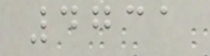4731
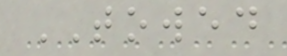TOWED
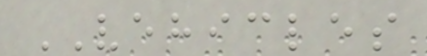VEHICLES
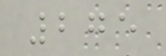275
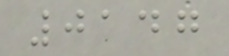0147
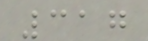317
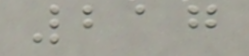217
